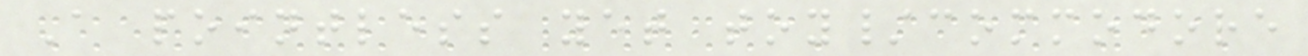A pointless yet toy/commodore
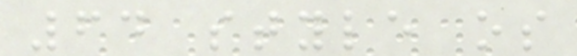64 style os
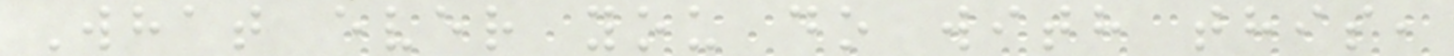What ever you do with this,
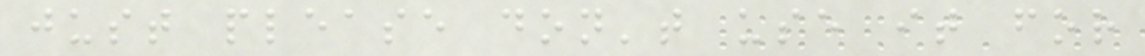just please don't use it for
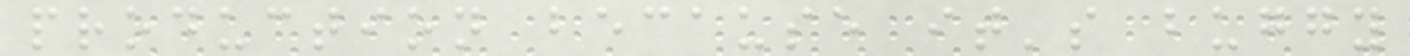production because it's buggy
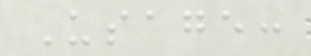Usage:
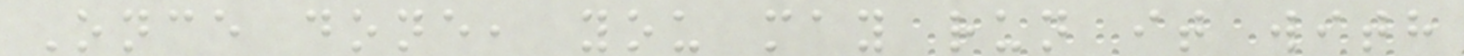Once done, you may run it with
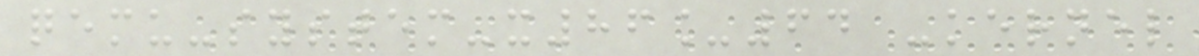qemu-system-x86_64 -kernel
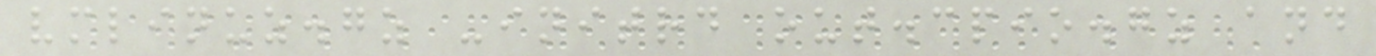vmlinuz.gz -initrd out.cpio.gz and
